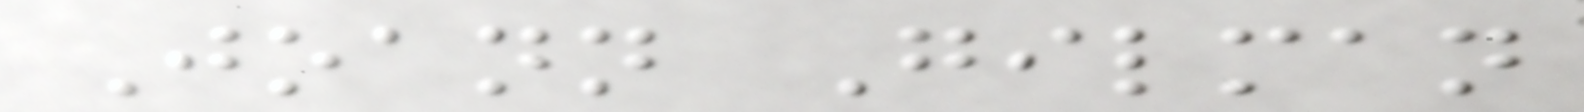Joann Gilman
